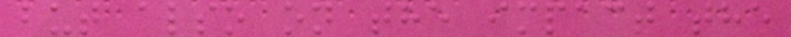but also on the impact the
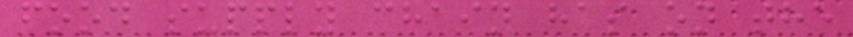food supply chain has on the
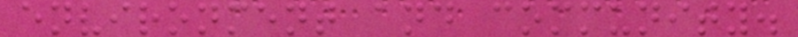environment and community.
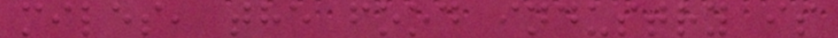miles, the food industry is
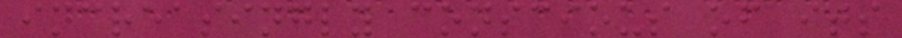increasingly conscious of its
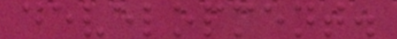development.
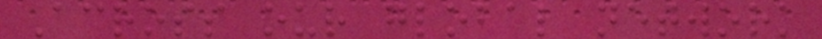Across our global network
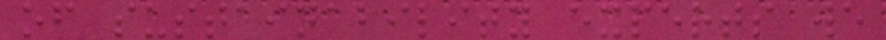of sustainability experts we
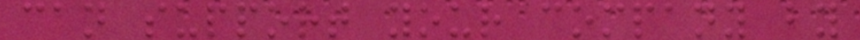can support your company by
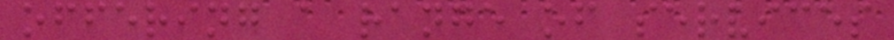offering a range of services
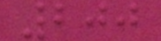200
